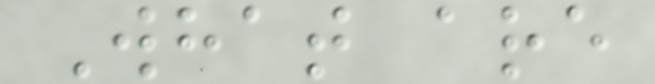What are
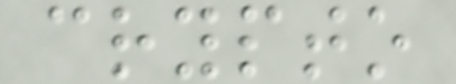crypto
